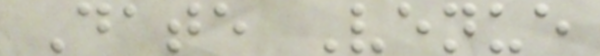Date Venue
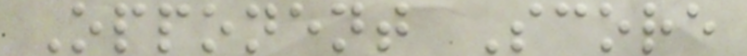Opponent Score
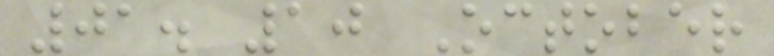01. 10 October
